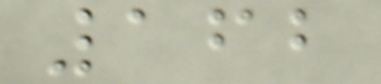162
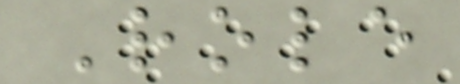Role
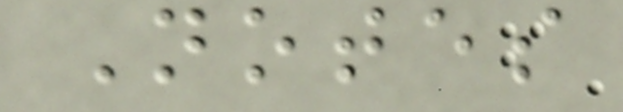Notes
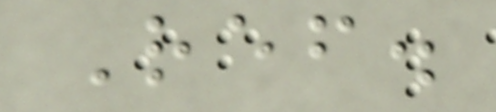Ref.
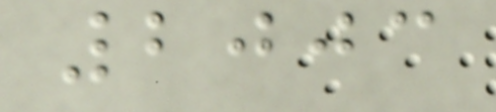2003
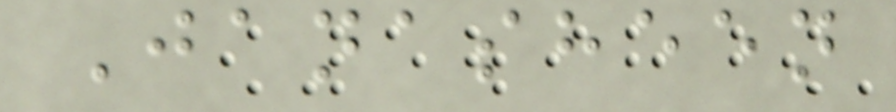Janasheen
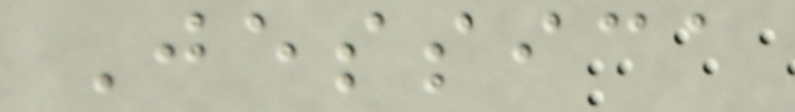Jessica
